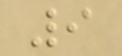9
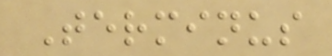Terminus
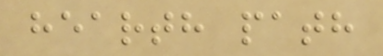hearth path
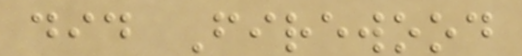did Firewood
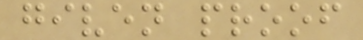given proof
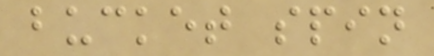bucket spin
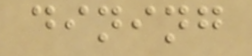dining
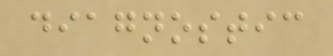diagnostic
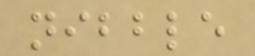nibble
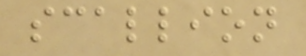scallion
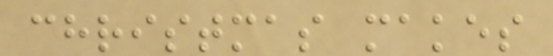christmas makes
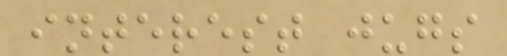interest jugs
